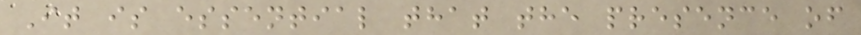It is essential that the presence of
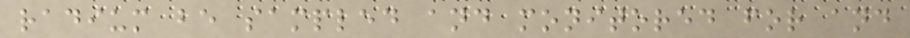radium be sampled and monitored for and
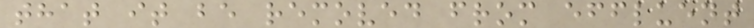that it be removed from effluent
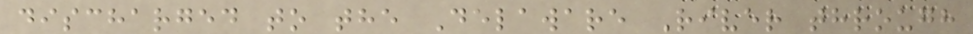discharged to the Delaware River through
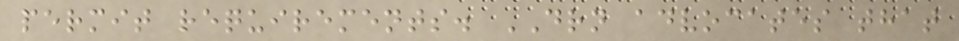permit requirements. DRN advocates that
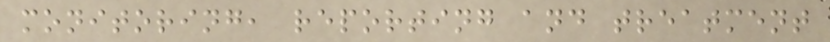monitoring, reporting and treatment
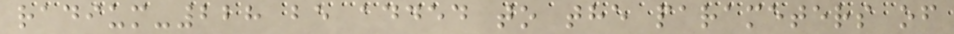radium-228 be added to the parameters of
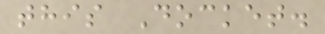this Docket.
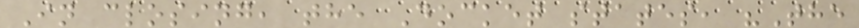In closing, the Docket states, "The
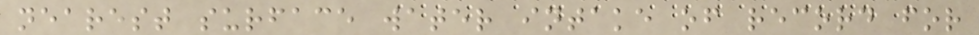nearest surface water intake of record for
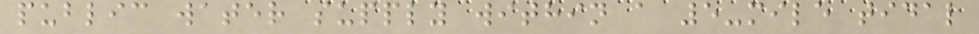public water supply within a 5-mile tidal
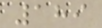189
